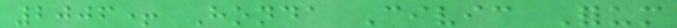2006+ Honda Civic Forum
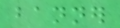banner
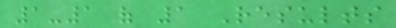1-1 of 1 Results
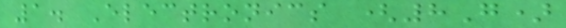1. Electronics (8G)
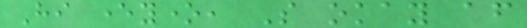Hi everyone, So okay after
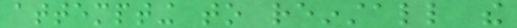attempting to reinstall the
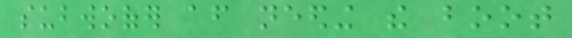subwoofer after needing the boot
